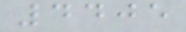4405
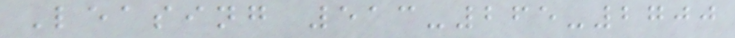Leasing 513-265-2700
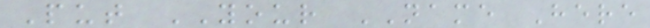Put YOUR NAME Here
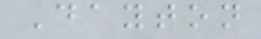Dayton
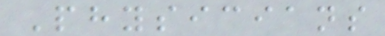Physicians
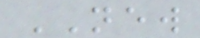NEW
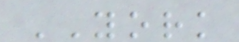YORK
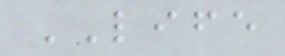LIFE
